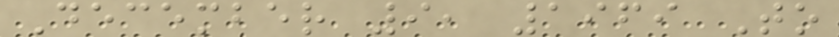December 9, 1969 To
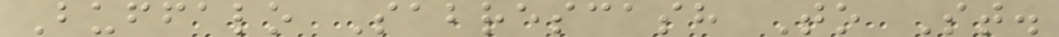Buffalo Sabrescash To St.
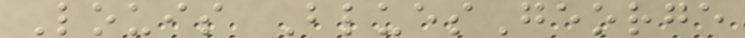Louis BluesGeorge
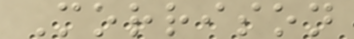Morrison
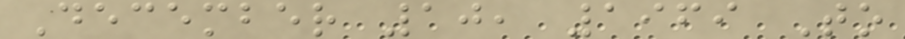December 10, 1969 To
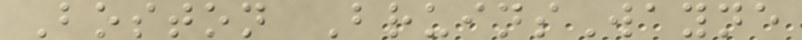Boston BruinsWayne
